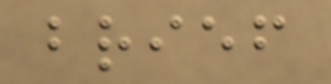brief
